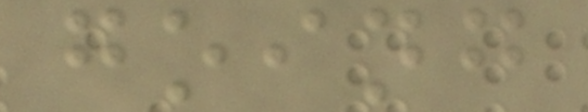going
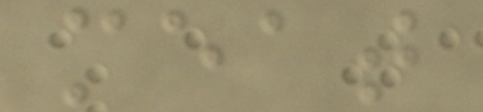meat
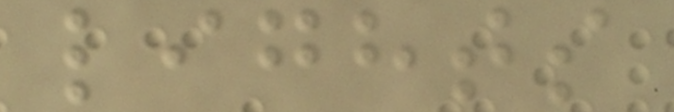lights
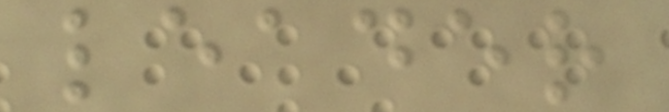leader
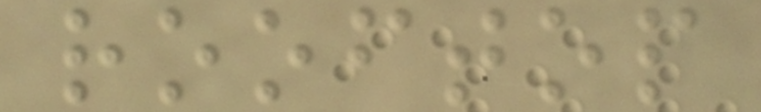rooftop
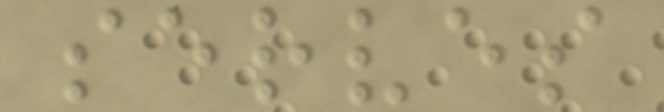serves
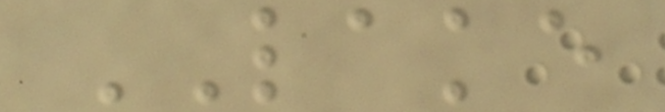LAKE
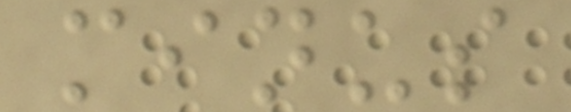minus
